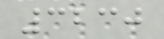3230
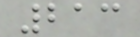213
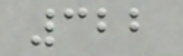322
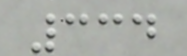334
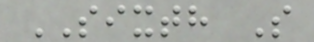SIXTH S
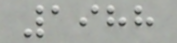1988
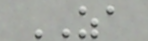ZA
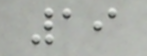19
